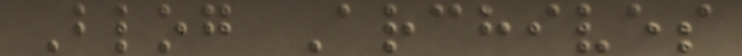Blog Archives
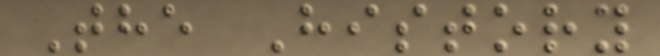The History
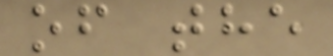of the
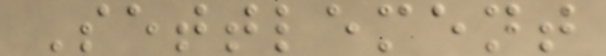Settlement
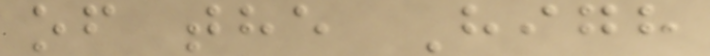of the High
